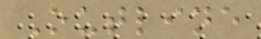Outline
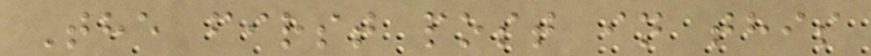The first post in this
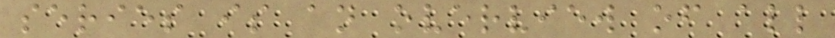series is an overview of all
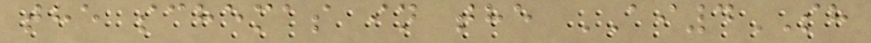the schemas in the AI4SH
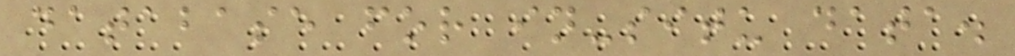database for in-situ data.
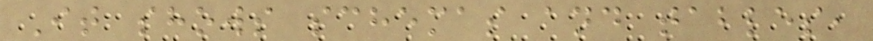It shows schemas and tables,
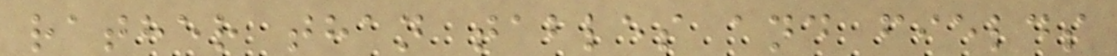rather than tables and fields
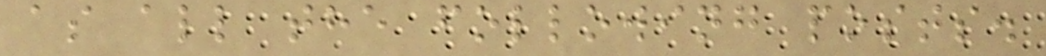as all the following posts.
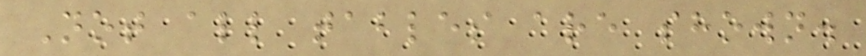Not all tables are shown.
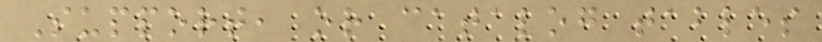Support, or catalog tables
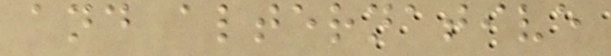and alternative
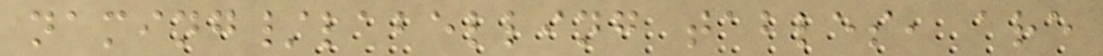naming/labelling tables, are
